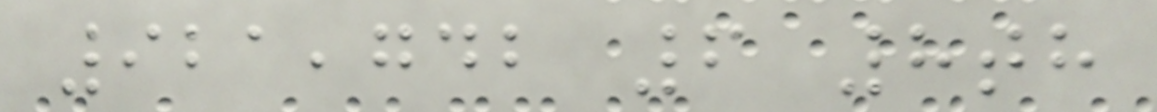921,742 6 8th
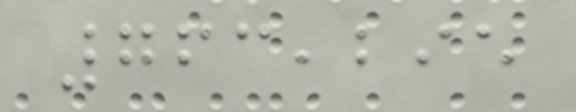763,295
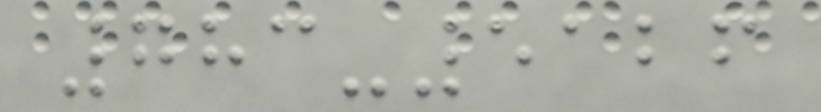783-5126
